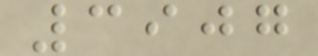3907
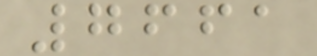7661
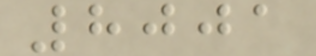8001
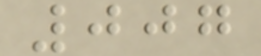007
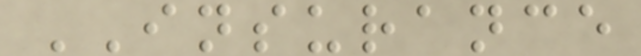INSURANCE
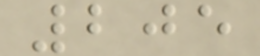205
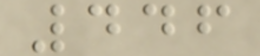446
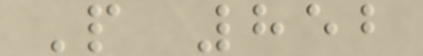P 852
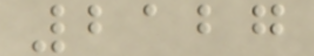2127
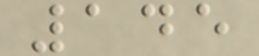145
